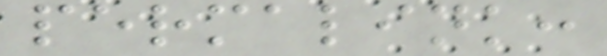permalink:
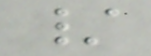/
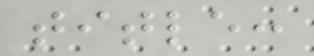title:
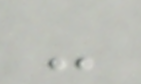-
